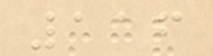116
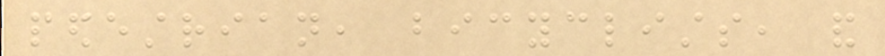pedestrian, bicyclists, and
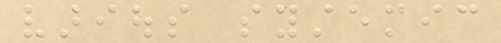various systemic
